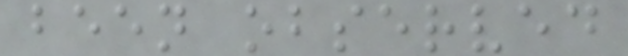been observed
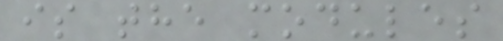is the modules
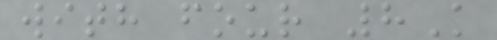with four 8K
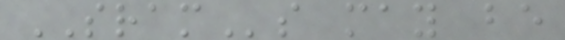SRAMs may be
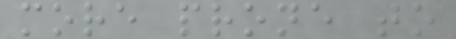more prone to
